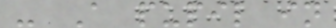- A pupil in
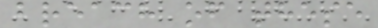breach of these
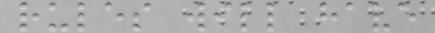rules will have
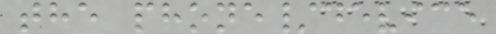the phone/device
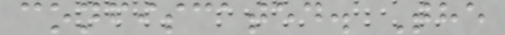confiscated. The
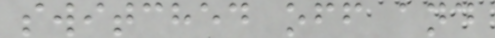switched off and
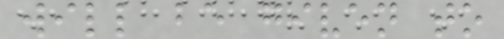will be given to
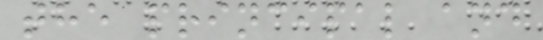the principal and
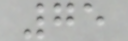75
